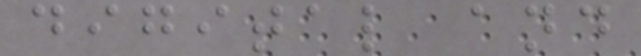digital and
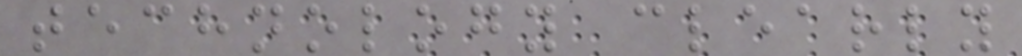technology clearly
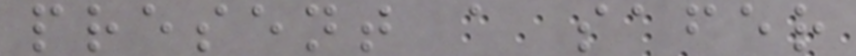present a safer
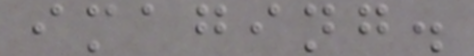imaging.
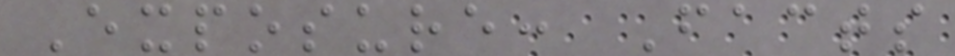Exposure: Facts
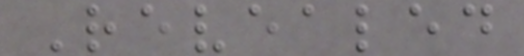Revealed
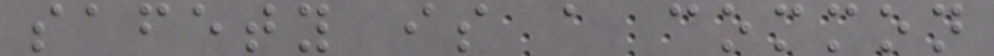safety is a common
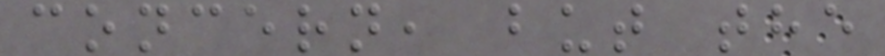concern, but the
